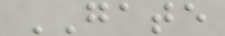GATE
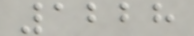1228
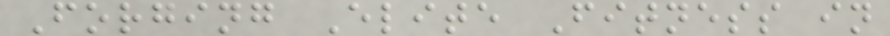Forging Elite Fitness in
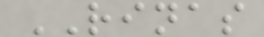RINAS
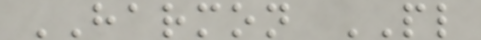HARMON PL
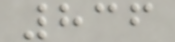836
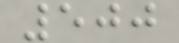500
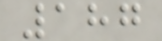187
